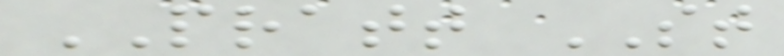PRATT ST
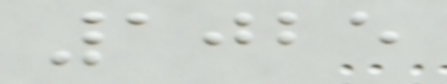1025
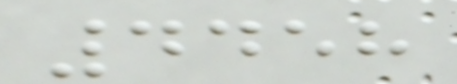4458
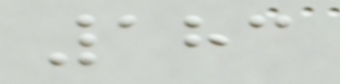183
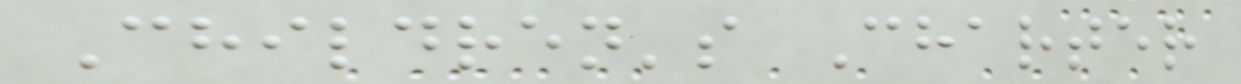Children's Charter
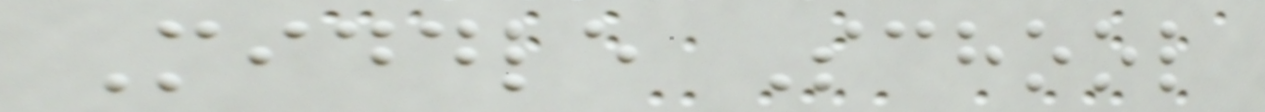Middle School
